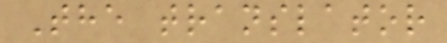The translator
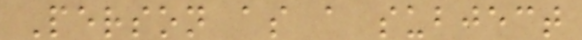Person as a subject
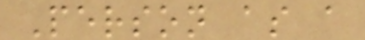Person as a
